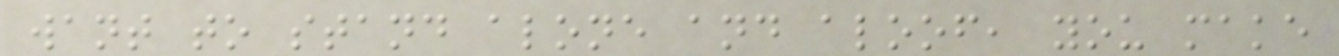want to stand alone and aloof, you make
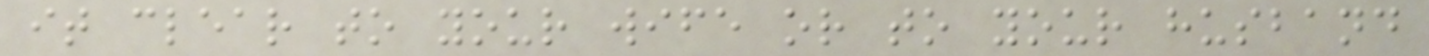it clear to your wife or to your husband
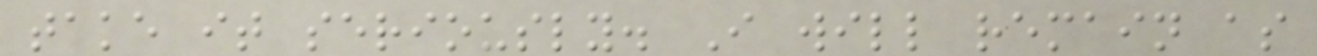take it seriously. I will remain as
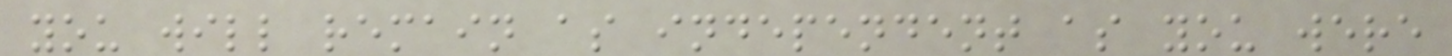you will remain as independent as you were
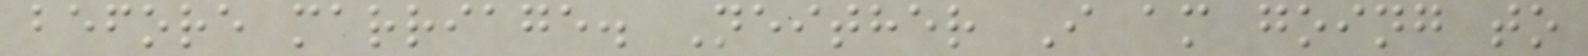before marriage. Neither I am going to
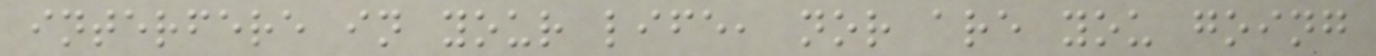interfere in your life, nor are you going
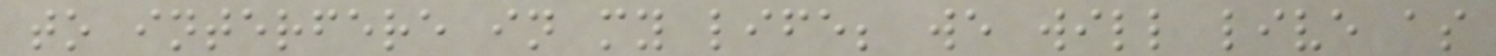to interfere in my life; we will live as
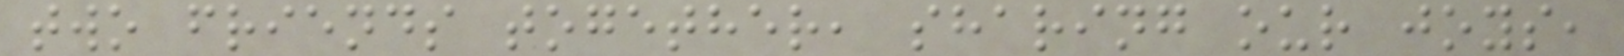two friends together, sharing our joys,
